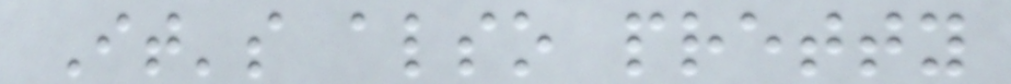It's also pretty
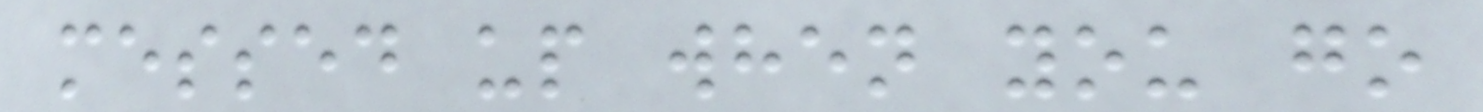messed up when you go
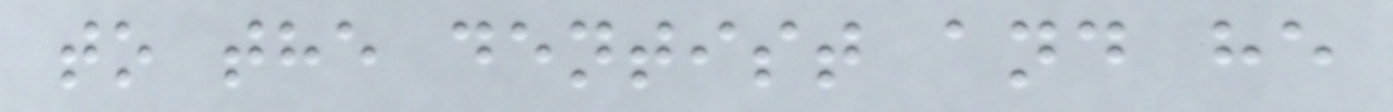to the dentist and he
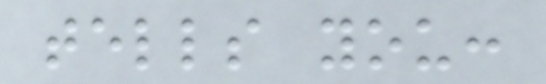tells you:
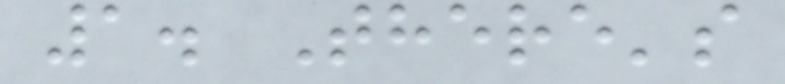1. There's
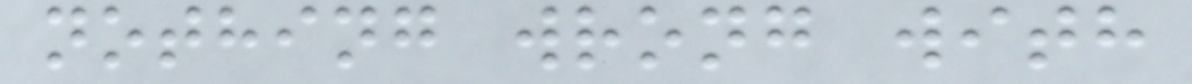nothing wrong with
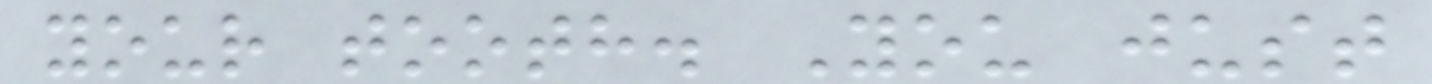your tooth. You just
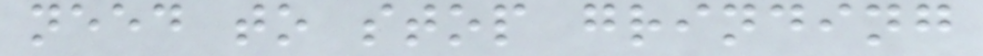need to stop grinding
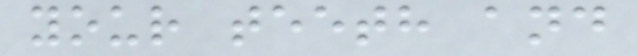your teeth and
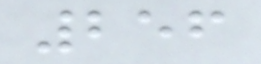256
